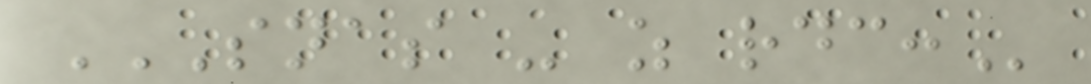SNAS - AS RDC:
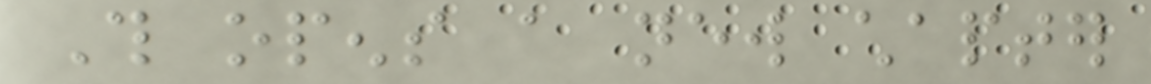This opens a new chapter
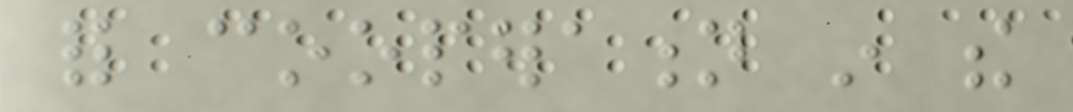for cooperation in the
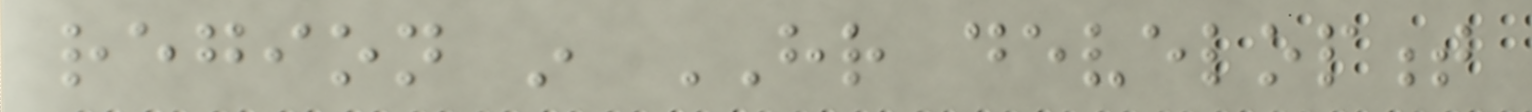region in HR development
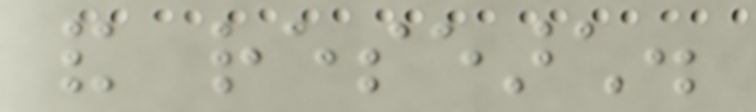and research.
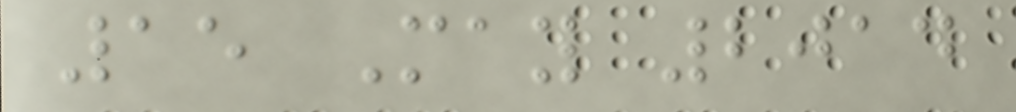15 May 2014
